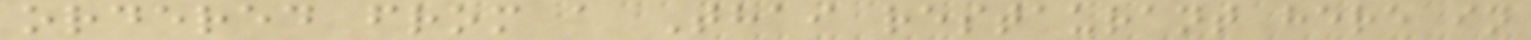ordered from a Thai restaurant here in
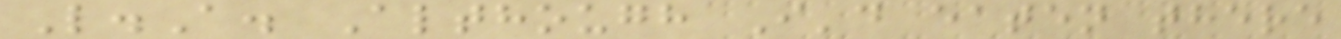L.A. Although I'd eaten there
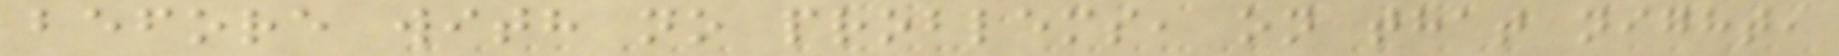before with no problems, on that night,
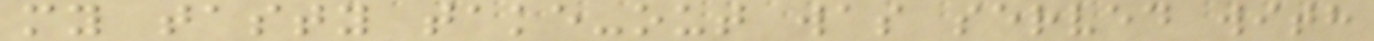my tasty take-out was served with
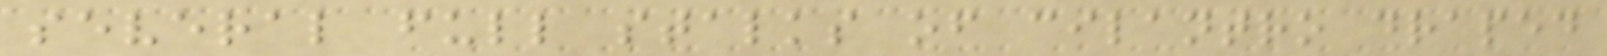several full stalks of cilantro draped
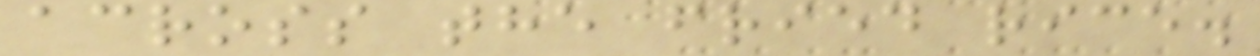across the fried rice.
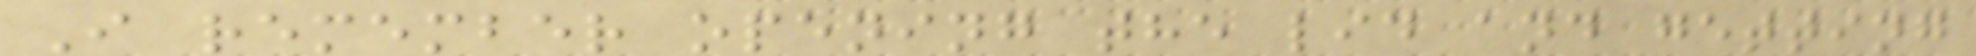I remember opening the lid and getting
